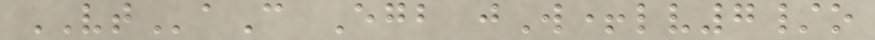VTaC Egb jW+lv7/o
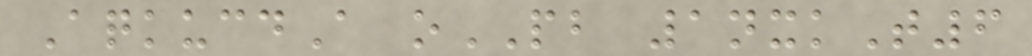AqkucdA oPB 1nxkT6
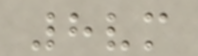8vm
